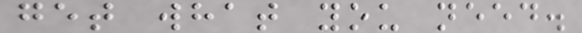get what you need.
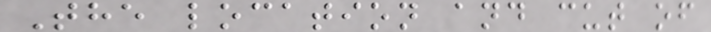The location and cut of
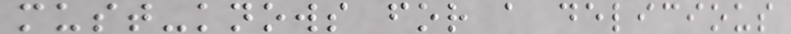must-knows for a delicious
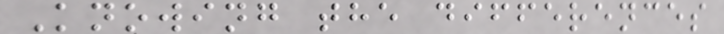Knowing the differences
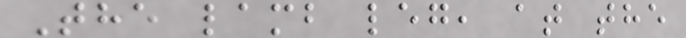The lamb leg, at the
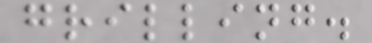grilling.
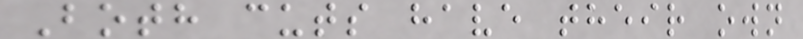Both cuts have their own
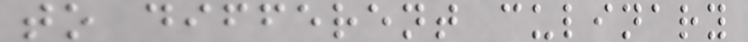to different culinary
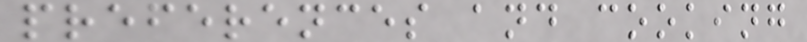preferences and cooking
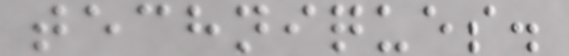techniques.
